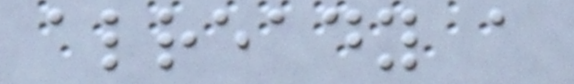already a
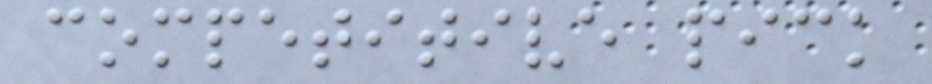competitive pick
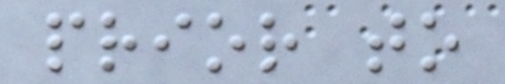prior to
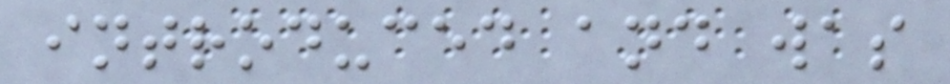introduced and was
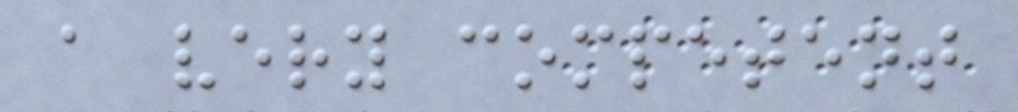a very competent
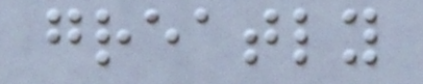greatly
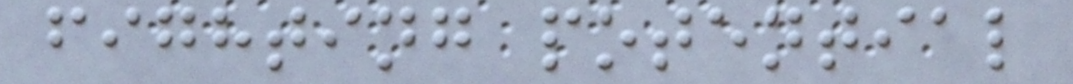fighting potential
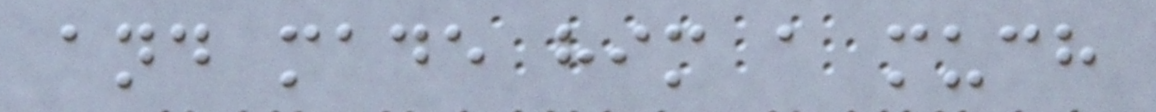and made him a much
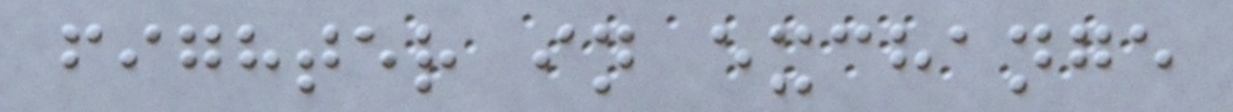fighter in exchange
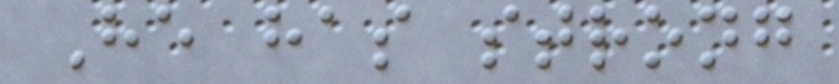He has strong
